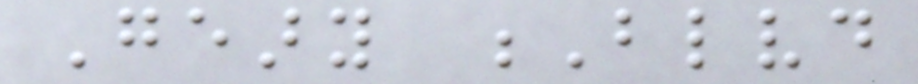Geary Blvd
